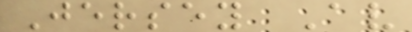Jersey Av
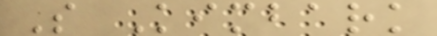S Kimbark
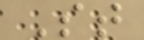St
